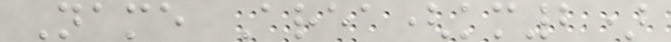Name Area(km2)
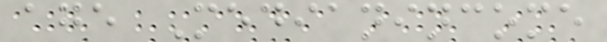age Medianincome
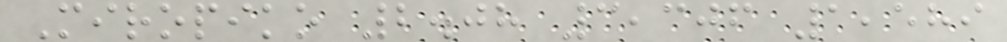Miropiko 2.08 3,306 1,589
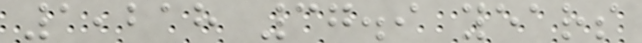1,218 37.9 years
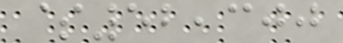$52,300
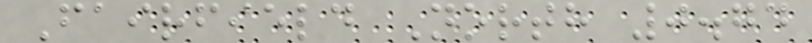Fairfield North 0.74
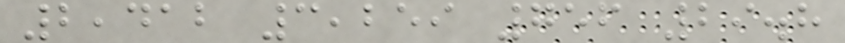2,412 3,259 756 29.8
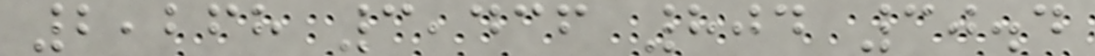2,268 3,436 804 30.4
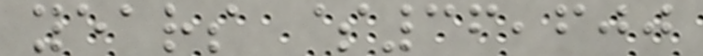years $36,600
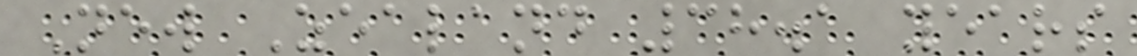New Zealand 38.1 years
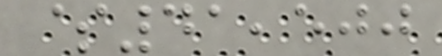$41,500
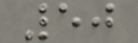50
